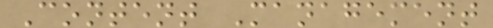Content Management
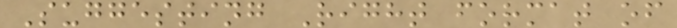Suggesting Right format of
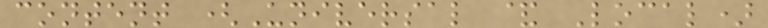content (Universal & Local)
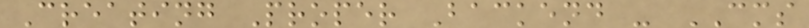Creating Proper Backend - CMS
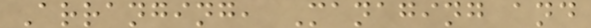Arranging, Managing and
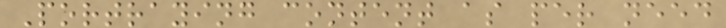Portraying content as per need
